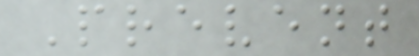Prevent
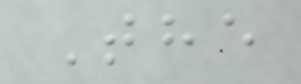The
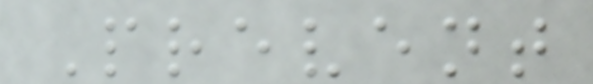Prevent
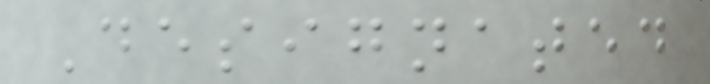Designated
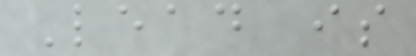Lead is
